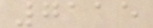7115
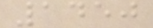1450
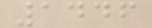1446
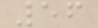56
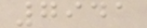7941
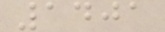1401
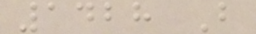1428 B
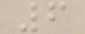6
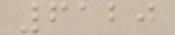6120
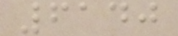6140
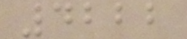4222
